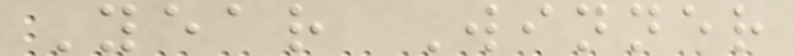Year Winner
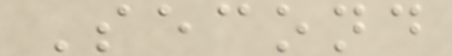Second
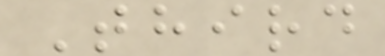Third
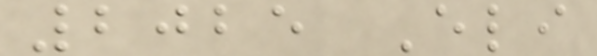2025 Eli
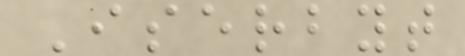Iserbyt
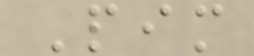Pim
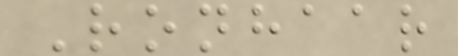Ronhaar
